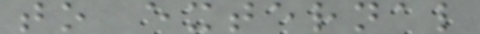to external
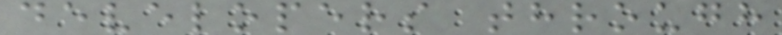developers through
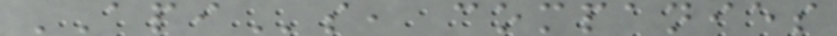APIs, companies
